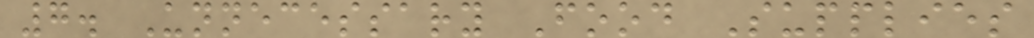7. Unnecessary Food Supplies
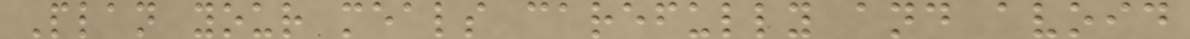Plan your meals carefully and avoid
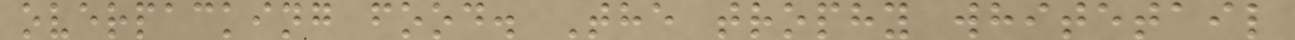overpacking food. The trophy whitetail
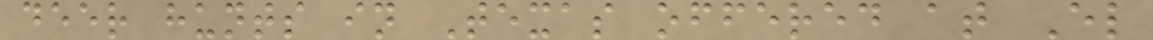deer hunts in Texas offered at El
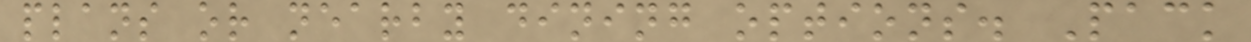plans or nearby dining options. Pack
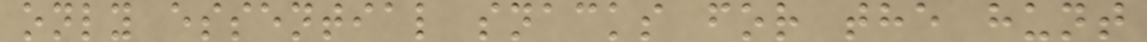only essential snacks for the hunt
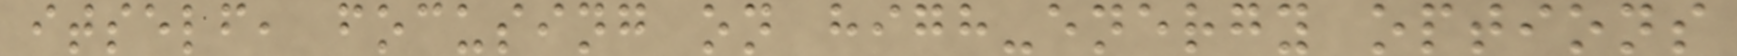itself, focusing on high-energy options
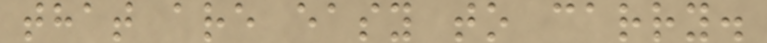that are easy to carry.
